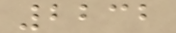2232
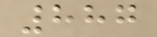887
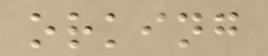orking
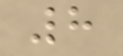8
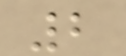2
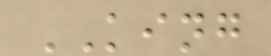KING
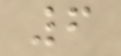6
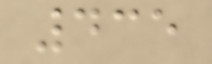435
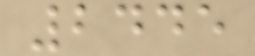2445
